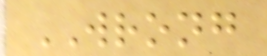WRONG
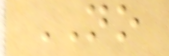NO
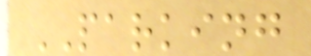PARKING
